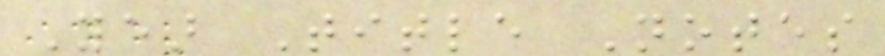Year Title Notes
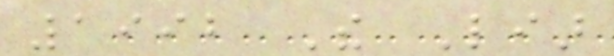1992 The Liar
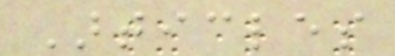Articles
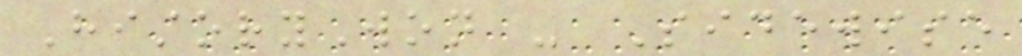HistoryWon - Sidewise
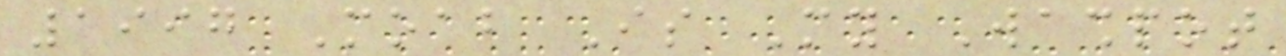1997 Moab Is My Washpot
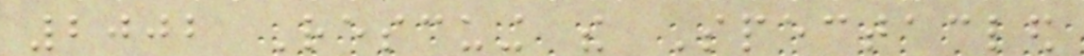2002 Rescuing the Spectacled
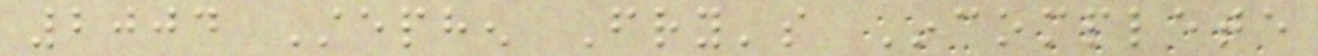2004 Stephen Fry's Incomplete
